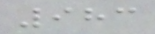983
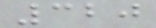320
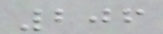206
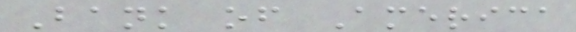Bank of America
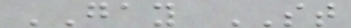GAY ST
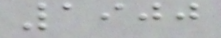1900
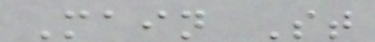Main St
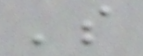's
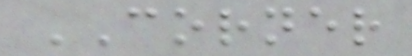CORNER
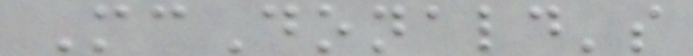McDonald's
